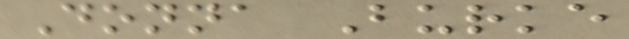Donna Burke
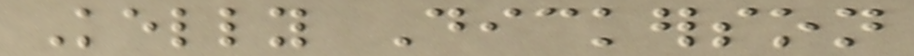Kelly Dickerson
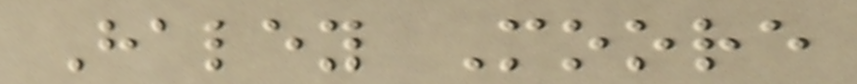Haley Moore
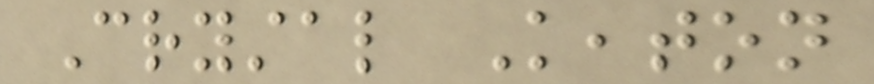Crystal Keaton
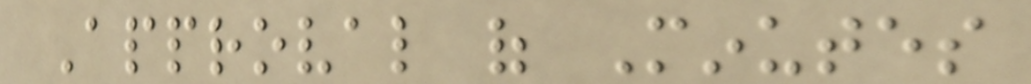Approval of Minutes
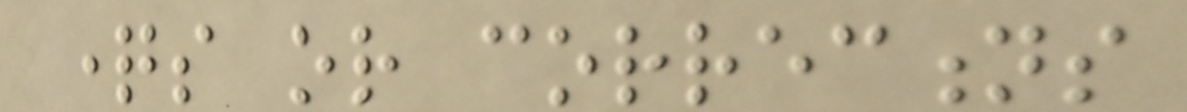questions or corrections
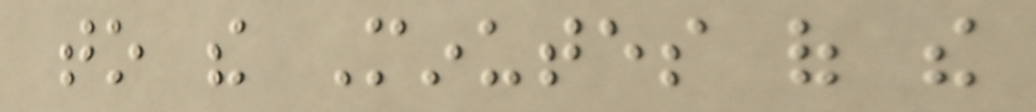to the Minutes of the
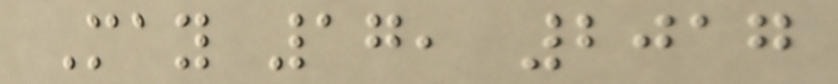May 17, 2017
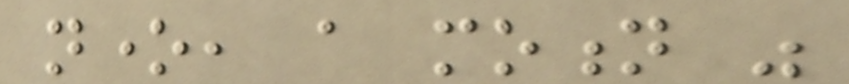none, a motion was
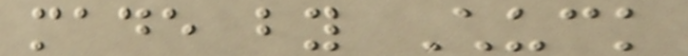made by Chuck
